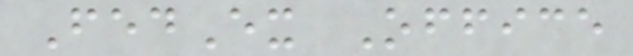FedEx Office
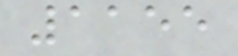1155
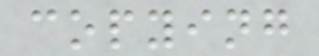copying
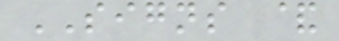SIGNS &
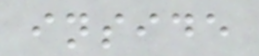inside
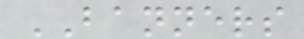BANNERS
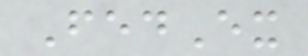FedEx
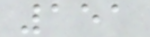151
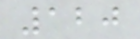120
